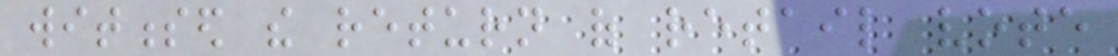witnessed the return of retail vote
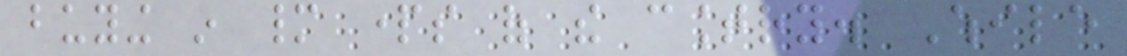buying in many parts of the country. While
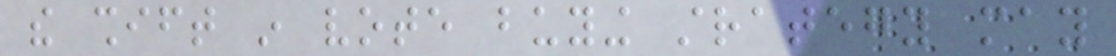the shift in vote buying strategy may
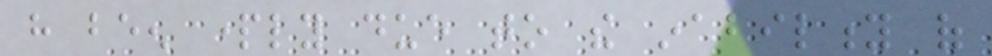have been partly due to the inability of
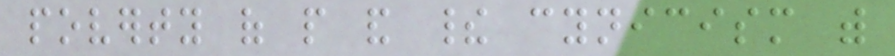poverty of people and their cynicism with
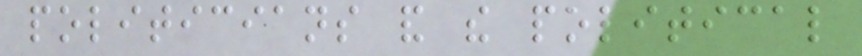politicians and the political
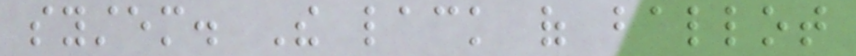system. The lack of ballot
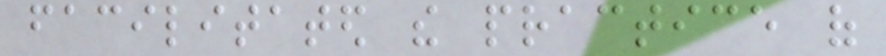facilitated the practice of
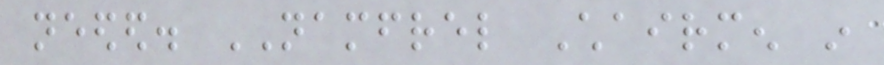needed. NAMFREL Chairmen in
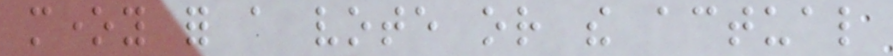money for a vote or the actual
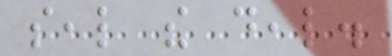seal the deal.
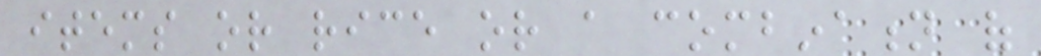items or rice or a combination of
